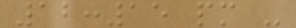12:15 pm -
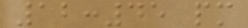12:45 pm
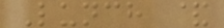Lunch &
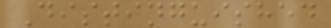Distinguished
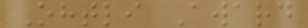Ohtli Award
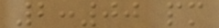2:00 pm
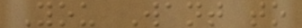You Want to
